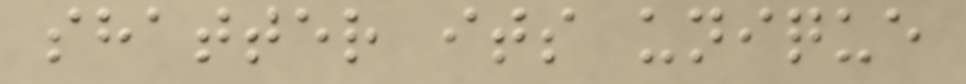shatter its unique
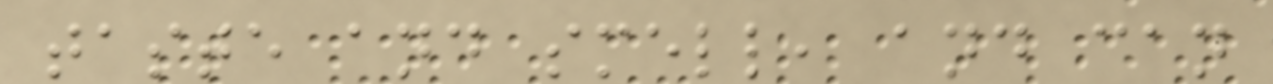taste and smell, and can
